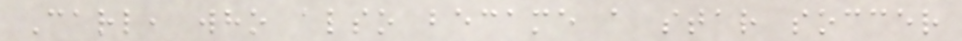Carl, who also became a star soccer
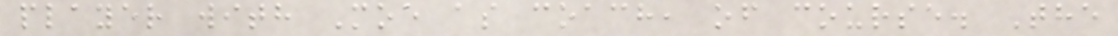player with Moe as coach, of course. The
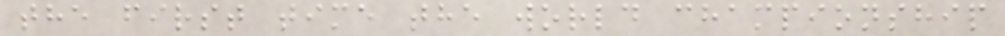the first time the world championship
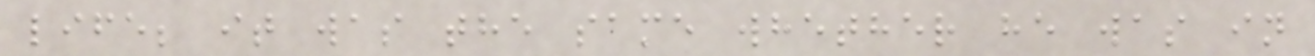life; it was the same whether he was in
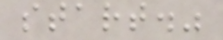start."
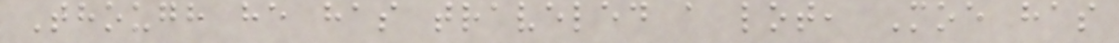Though he has traveled a lot, Moe has
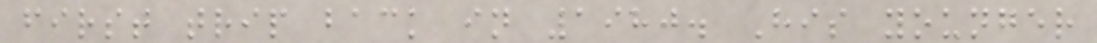first trip back in 1980. His younger
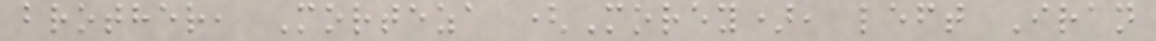brother, Morteza (Morey), left Iran
